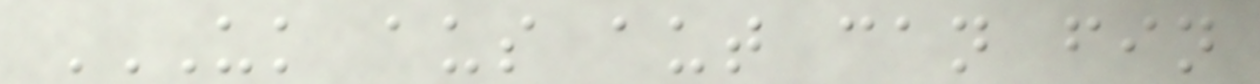UK AUS AUT CAN FIN
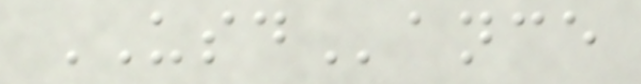USDance
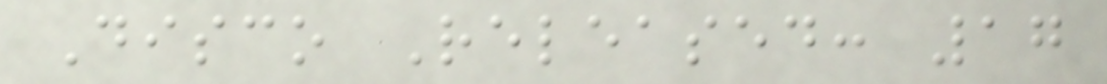Disco Released: 17
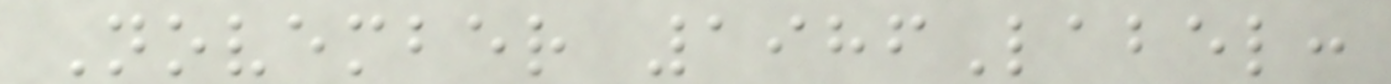November 1986Label:
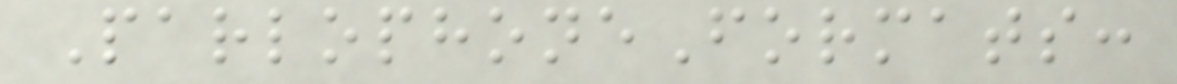ParlophoneFormats:
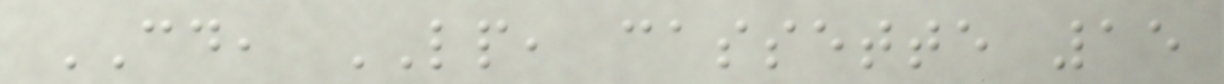CD, LP, cassette 15
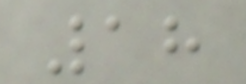18
